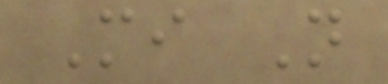Mi N
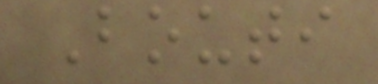Bouti
